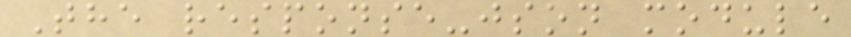The response-json module
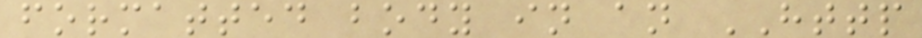formatted body in an HTTP
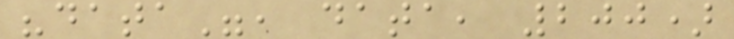"data", data, 200)
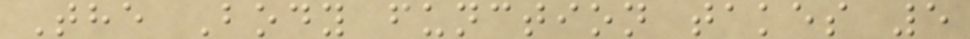The Body function takes 5
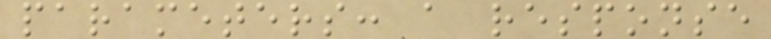parameters: a response
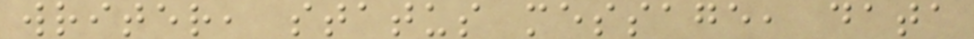writer, status message, data
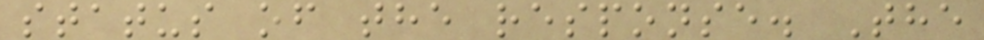status of the response. The
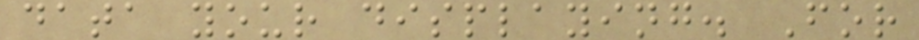data your displaying. For
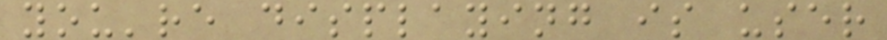you're displaying is user
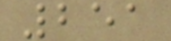251
